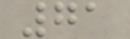71
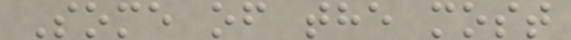Some of the most
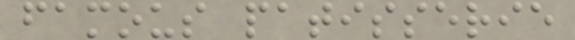famous patisserie
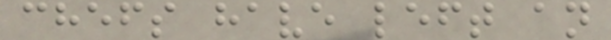chefs have left an
